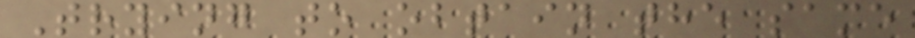Trying to obtain the same
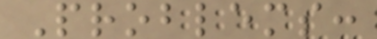Problems:
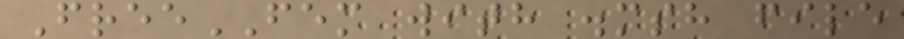FreeFEM with .msh file
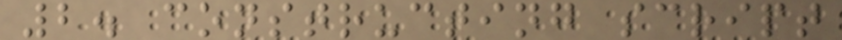2. constructing script
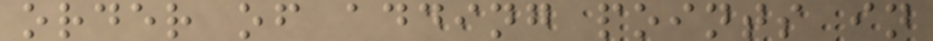order of adding points in
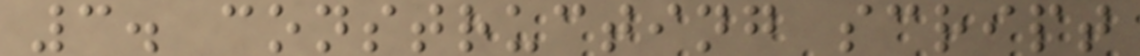3. constructing script
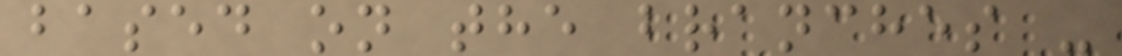based on the branches -
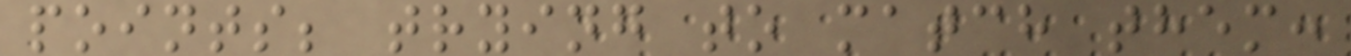points; trying to match them:
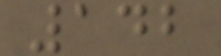142
